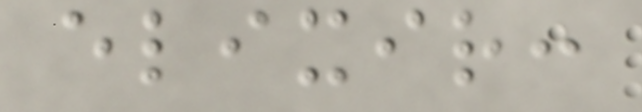elixir:
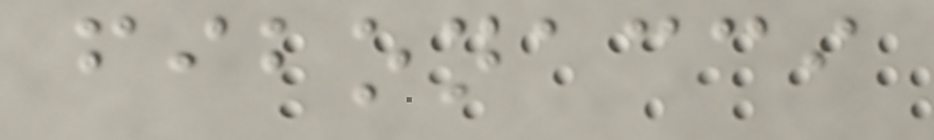fibonacci
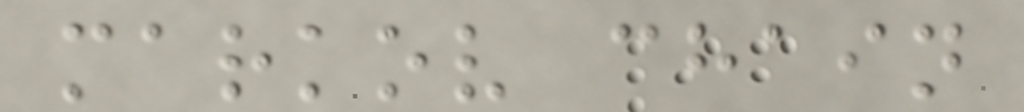markov chain
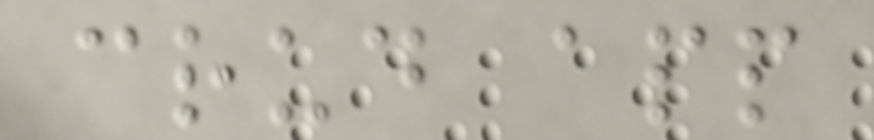crud app
